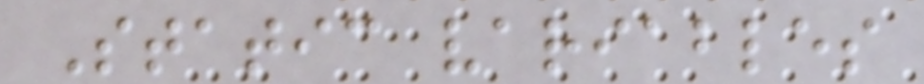Static variables
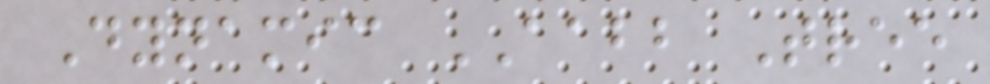Dynamic AABB Tree
